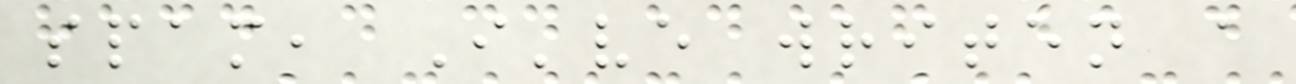spam, I've writen a
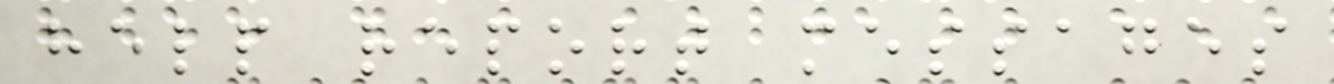help report messages
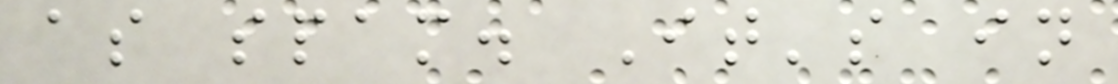as spam. It's in
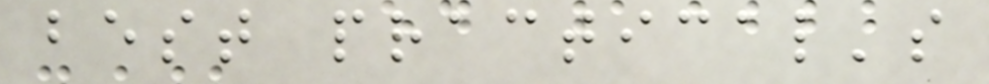best practical's
